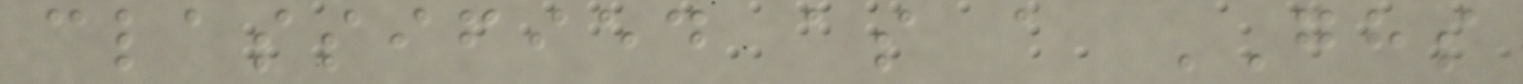classified as a GHS
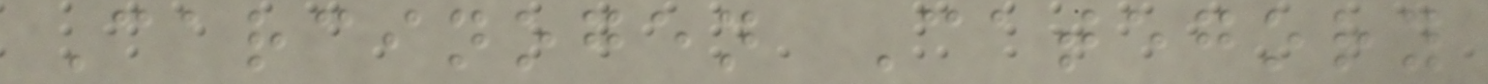Carcinogen Category
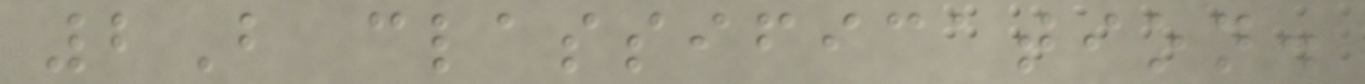2B classification.
